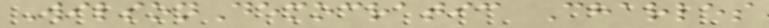WilsonDemocratic Charles
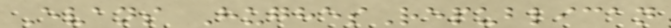Evans HughesRepublican
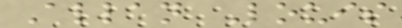Allan Louis
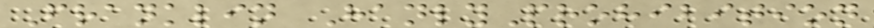Franklin HanlyProhibition
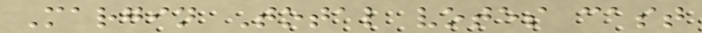Margin Total votes cast
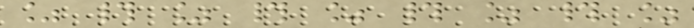% # % # % # % # %
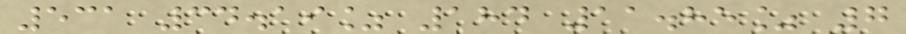531 34.19% 184 11.85% 7
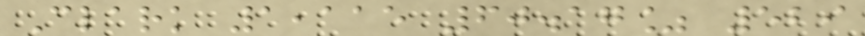Clark 1,115 60.17% 529
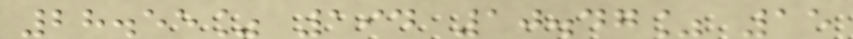28.55% 194 10.47% 15
